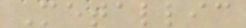Metallic
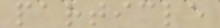particle
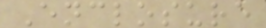Enclosure
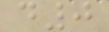d0
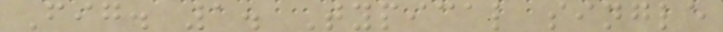Fig. 1. Typical single
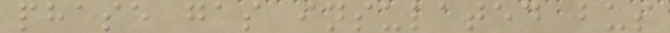phase gas insulated bus
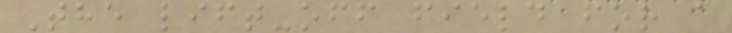The lift-off field for a
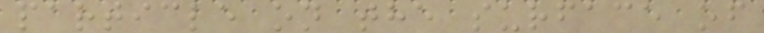particle on the surface of
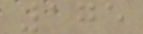175
